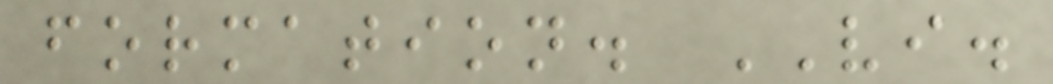formation. VI.
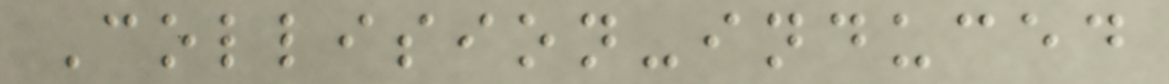Collision-induced
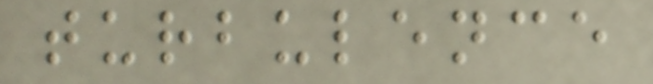turbulence
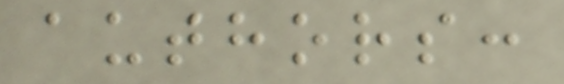authors:
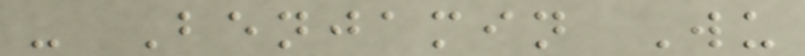- Benjamin Wu
